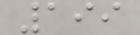199
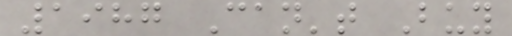1987 Can't Buy
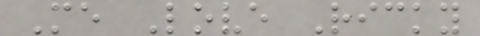Me Love Ricky
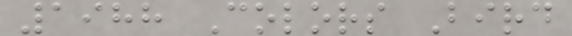1988 Colors Bird
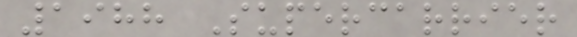1988 Supercarrier
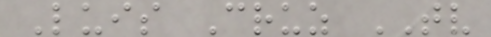Luis Cruz TV
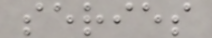series
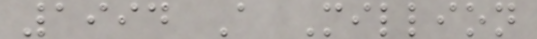1994 A Million
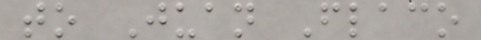to Juan Flaco
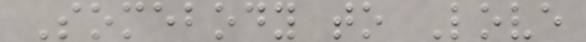Somebody to Love
